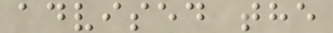advised the
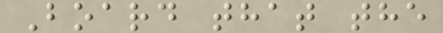Board that the
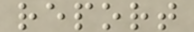report
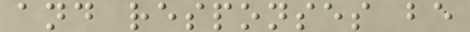and responses be
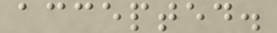accepted.
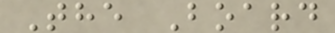The Board
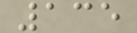135
